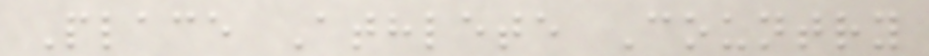Place Athlete Country
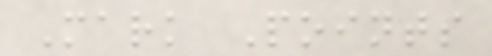Mark Points
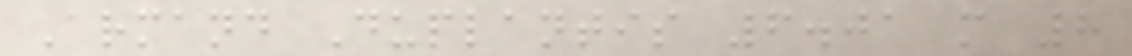Armand Duplantis 6.01 m 8
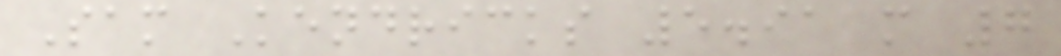Sam Kendricks 5.91 m 7
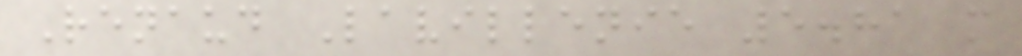Renaud Lavillenie 5.81 m
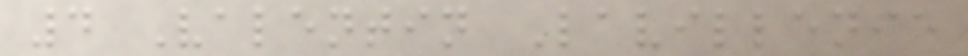4 Valentin Lavillenie
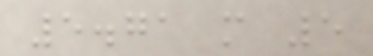5.71 m 5
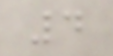4
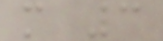m 3
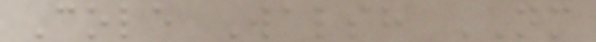Cole Walsh NM
